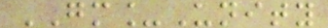GM_Unity
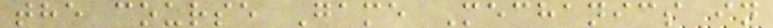the course Game Mechanics in
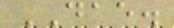DAE.
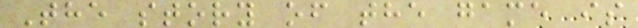The story of the game is
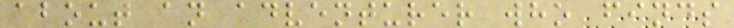about an adventurer who finds
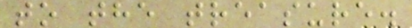to the treasure.
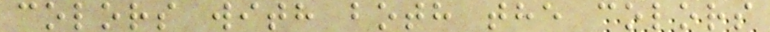colors with both the colors
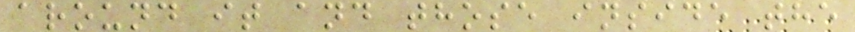around it and those inside the
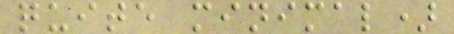quite minimal)
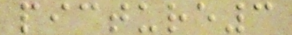picture3
